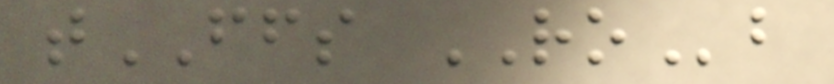tFFS ROb
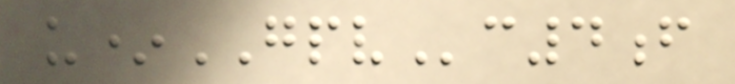u*GPVc4f
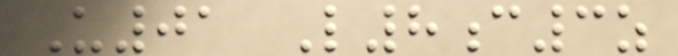U01 L8c3z
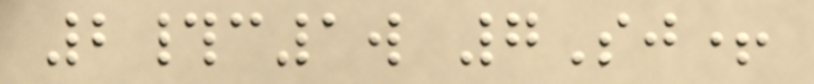2#c1w 7Sj+
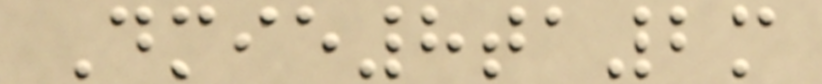Dmie8ta2m
